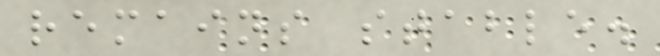remains stable.
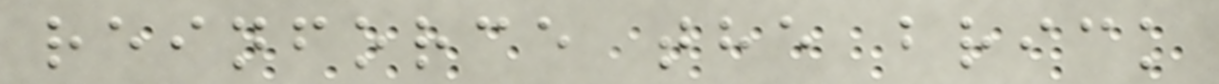reinforce the brick
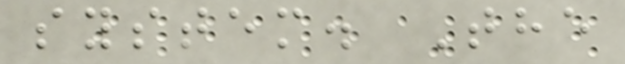system. The
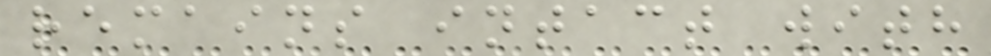remains intact with
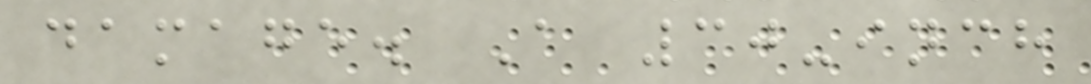damage. A 30-inch
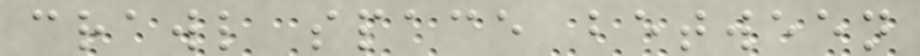crawl space between
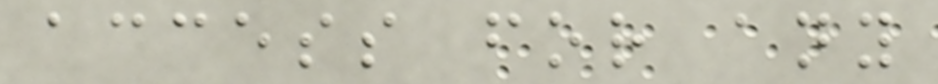access for any
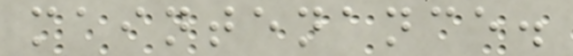maintenance.
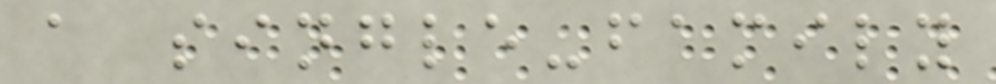a single-family
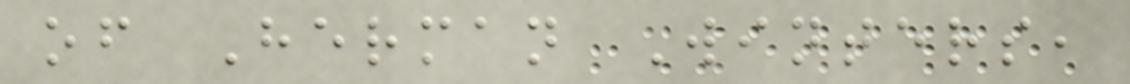of Herman Winters,
